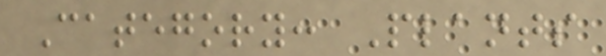Category: Plants
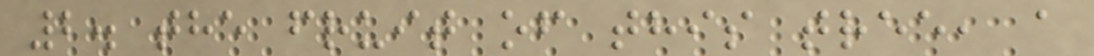2. the fruit of this tree, a
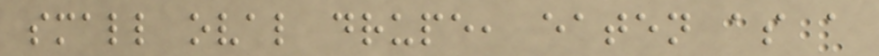small oval drupe, eaten as a
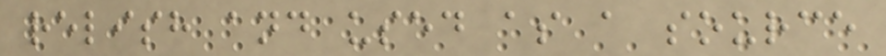relish and used as a source
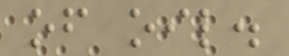of oil.
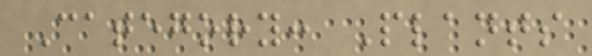Category: Plants
